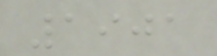1901
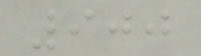900
